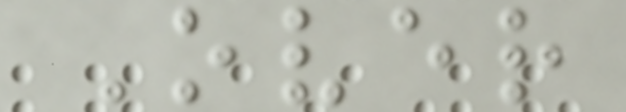Over
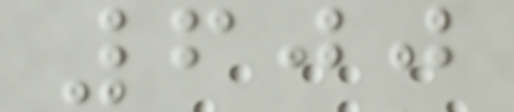600
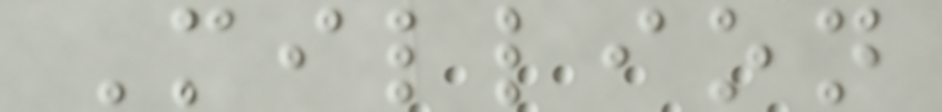Million
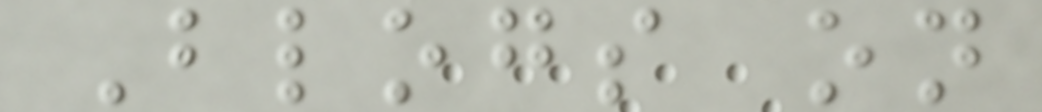Blogs on
